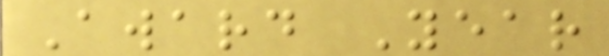Award Year
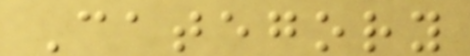Category
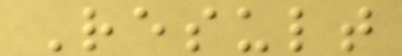Result
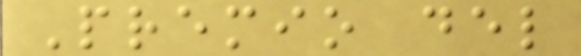Premio del
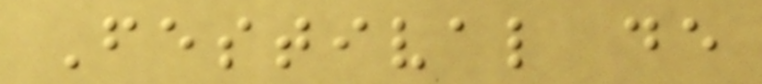Festival de
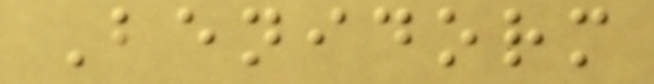Benidorm
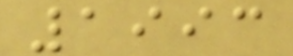1993
